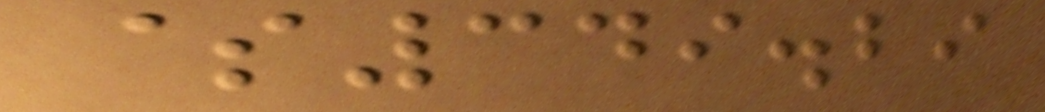$349.29
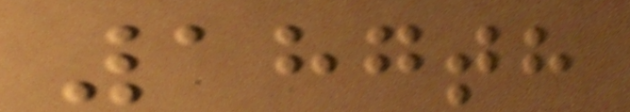187th
